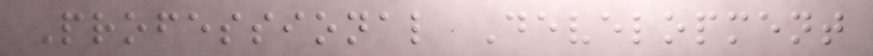Professional Development
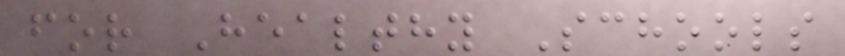for Healthy Schools
